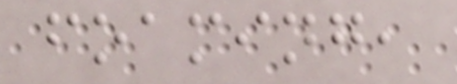foaming,
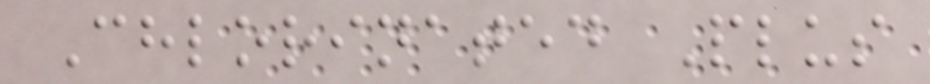Chlorinated Plus
